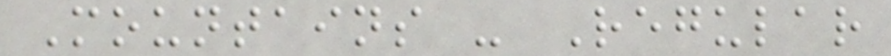Mountains - Regular
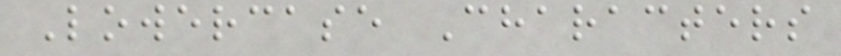Lowercase Characters
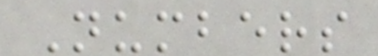Numbers
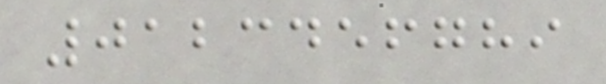0123456789
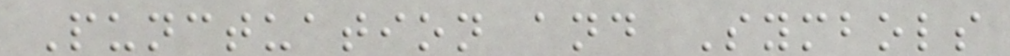Punctuation and Symbols
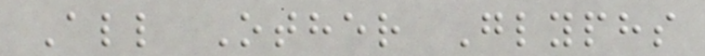All Other Glyphs
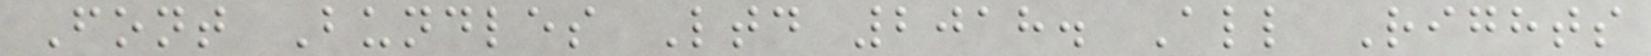Font Bundles Ltd 2018. All Rights
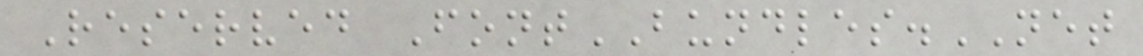Reserved FontBUNDLES.NET
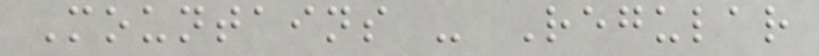Mountains - Regular
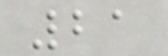21
